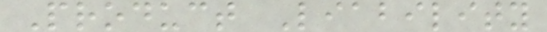Product Liability
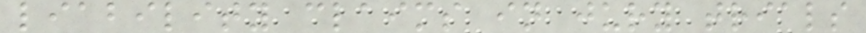liability claims in jury trials
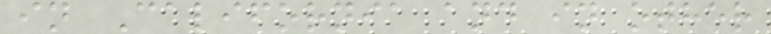in California and in other
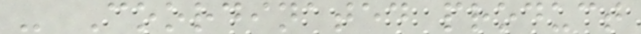- Coordinated product
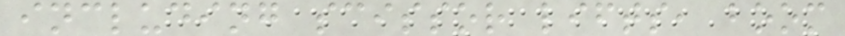including scissor lifts, boom
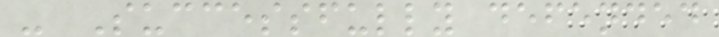- Successfully defended
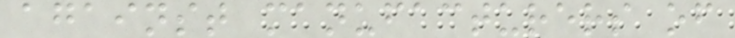against manufacturers of
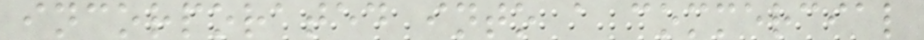incorporated into a commercial
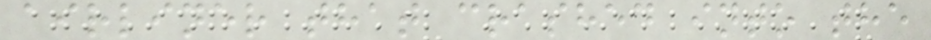airliner that crashed into the
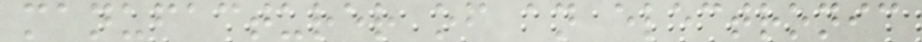manufacturer of an electronic
